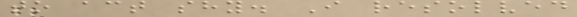to act shy. I resolved
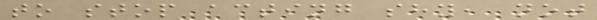to stop acting shy, not
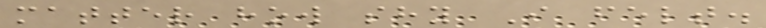matter how shy I felt.
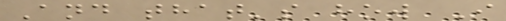And that's how I
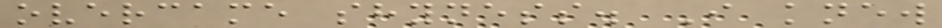overcame shyness. I knew
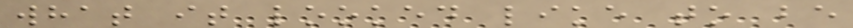what it looked like to be
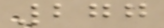277
